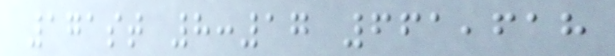171st 8:17 661,618
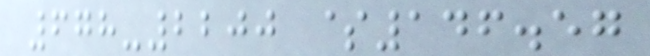678-2200 $146.57
